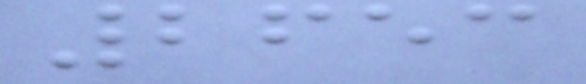2653
